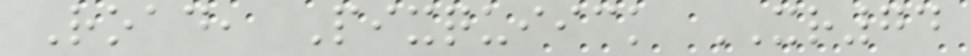Road, Pixquiick XR74
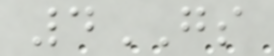4GS
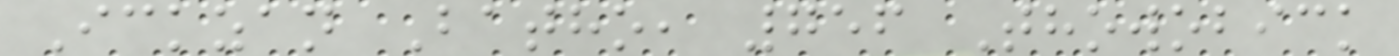Ickzan Batho, 756 Thowobick
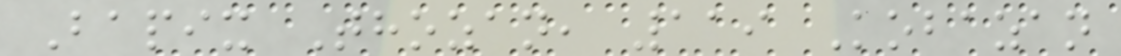Bapix Thozan, 119 Kobazan
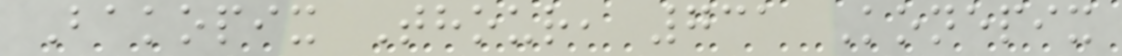Bakopix Thour, 731 Konepix
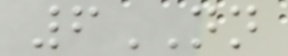6NN
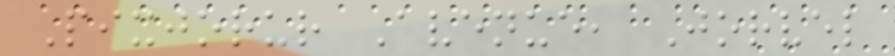Pixjorur Avenue, Jorvel
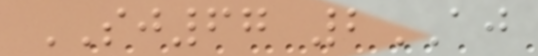SJ67 2AJ
